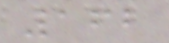162
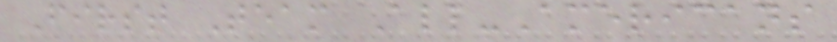First Team All-Americans
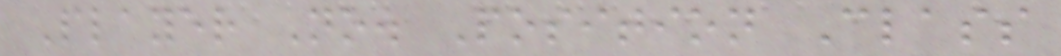Player No. Position Class
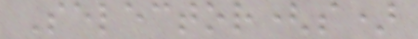Selector(s)
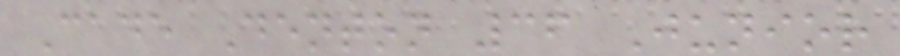Cade Denton 36 Junior
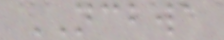NCBWA
